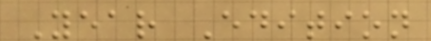Year Edition
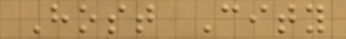Host City
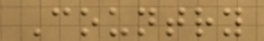Country
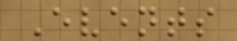Events
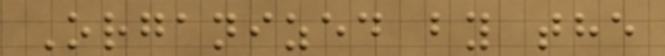Organized by the
